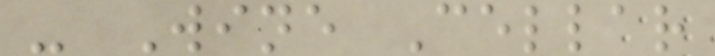- Wine Cellar
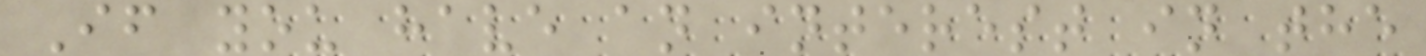If you have an interest in the
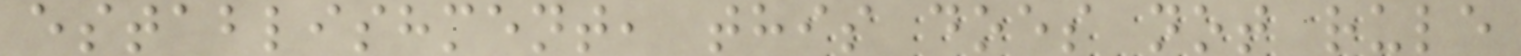establishment, this does not rule
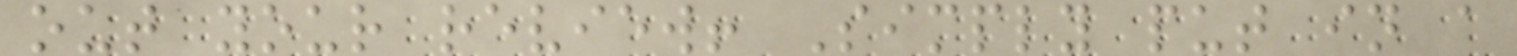out your review! Simply put in a
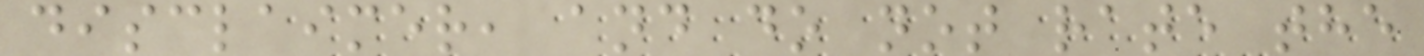disclaimer, and do not rate the
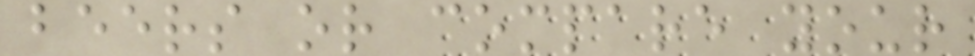beers or compare your
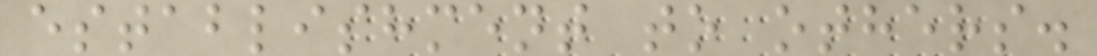establishment to others.
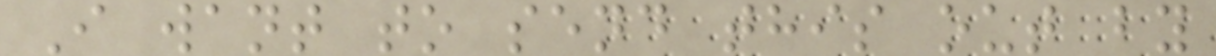I want to send this out by
